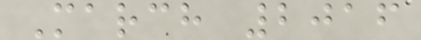March 2016
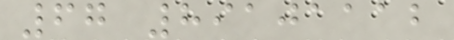67 89101112
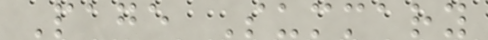Page Summary
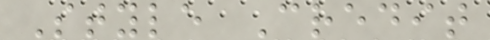Style Credit
